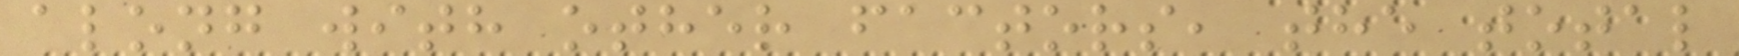along with other factors, the total
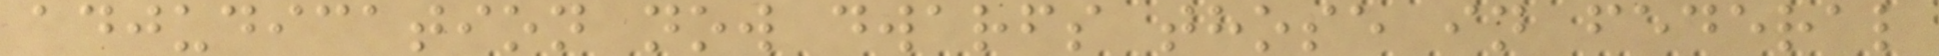adjudication now dwarfs those in federal
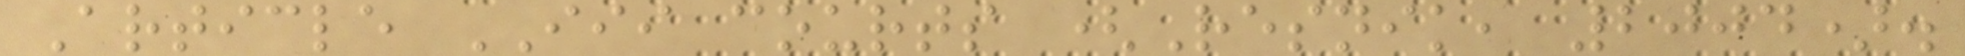Article III courts (Resnik, 2004).
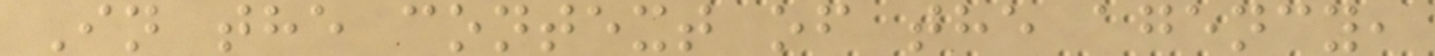In the context of the agency,
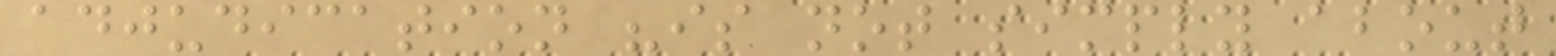adjudication "is not simply about
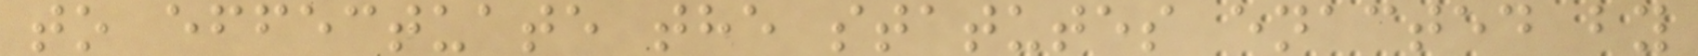to effectuate the statutes enacted by
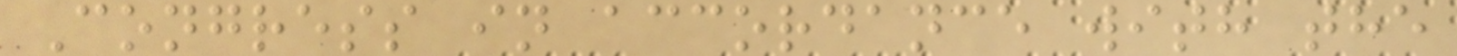Congress in accordance with the
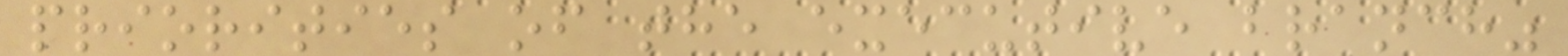priorities of the executive branch"
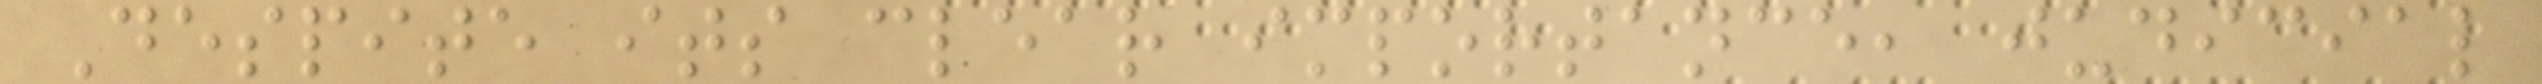Despite its clear importance, judicial
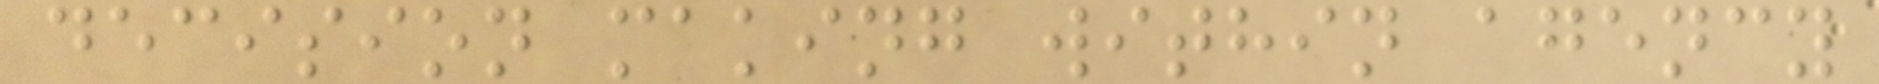decision making within agency
